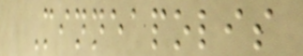Minneapolis
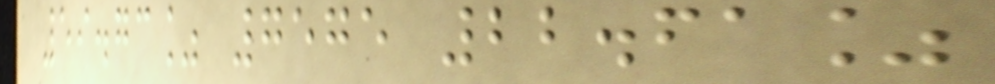59.73% 7575 22.61%
